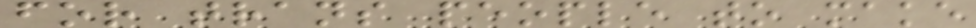for trans people to make
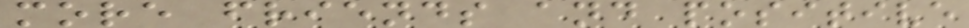more friends and positive
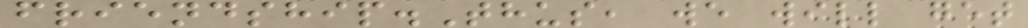friendship.Thus, we will get
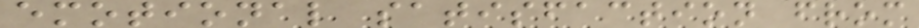emotional satisfaction from
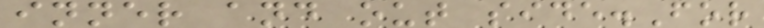inner and out side.For
